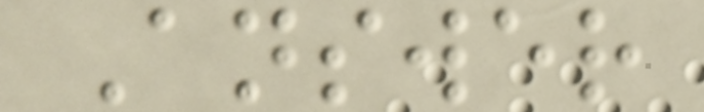Answer
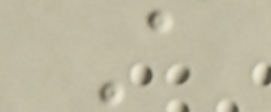A
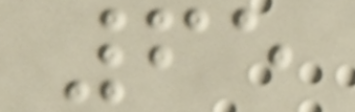65
